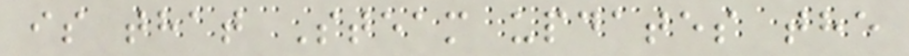is that Steam updates the
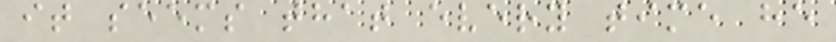it seems that every time he
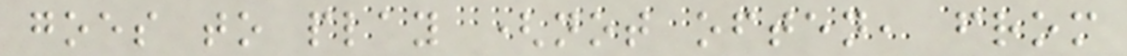goes to play (not often, from
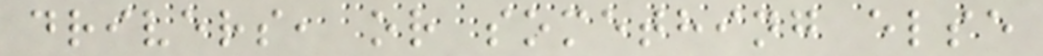drivers, or something else
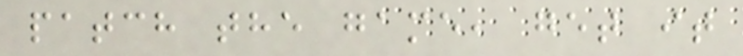patch the game, get it
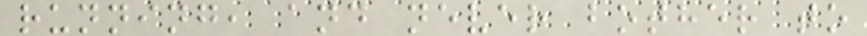running, and never bother to
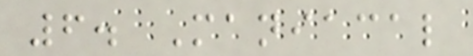6. Maniacal
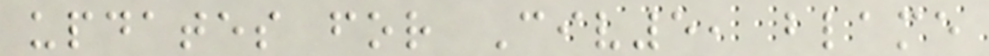updates for Civ5, blame
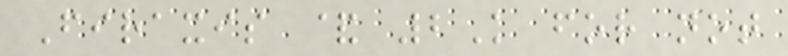Firaxis & 2K for not
